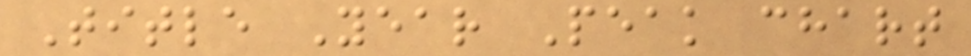Title Year Peak chart
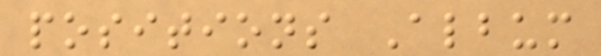positions Album
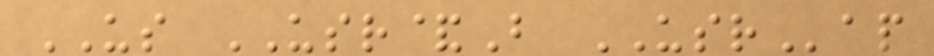US USR&B USRap
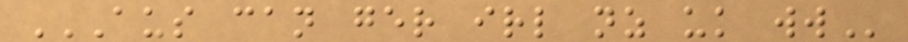AUS CAN GER IRL NZ UK WW
